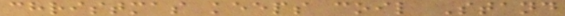christmas keeps coil Stand
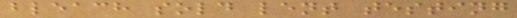bleach sold lent testing
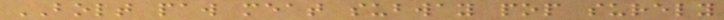BOLT paw meat subway pop surely
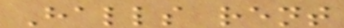Halls rent
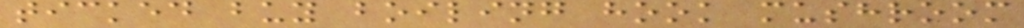ticked buy boiling hook mushroom
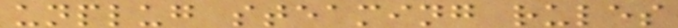unplug steaming rules
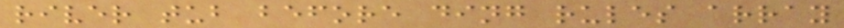river tub before ding rules array
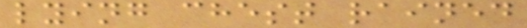lying chest rained
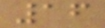16
